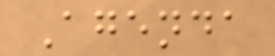Agenda
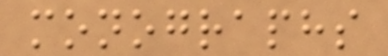monographs
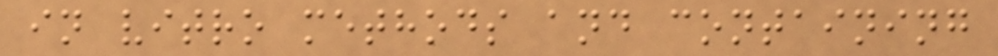in vitro methods and containing
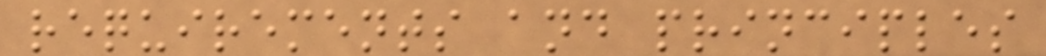requirements and principles
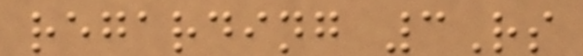regarding 3Rs
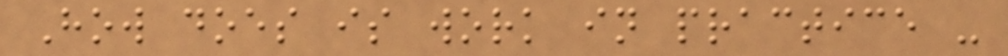How does is work in practice -
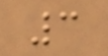3
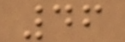46
